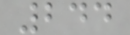244
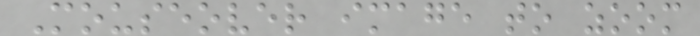Mouseover image to zoom
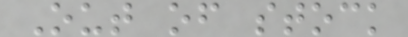Out of stock
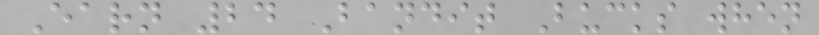Earn 24 Bandit Bucks when
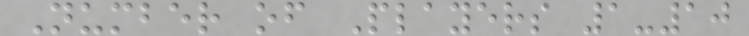Number of Players 1-10
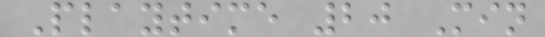Playtime 20 Min
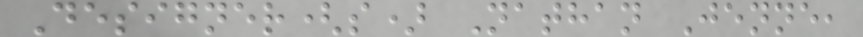Designer(s) Nathan Jenne,
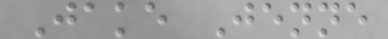Jake Jenne
